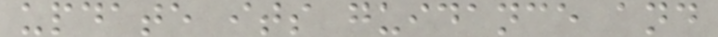update its guidance and
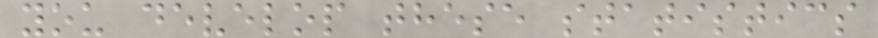you develop these statistics
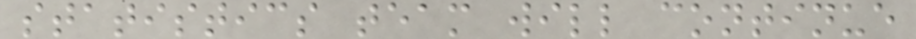statistics team will continue
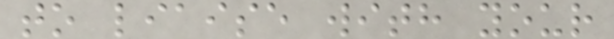to liaise with your
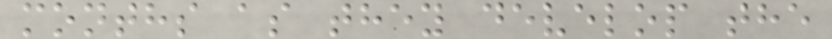months as they develop the
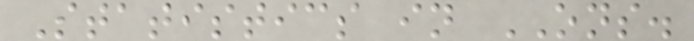Statistics in ONS.
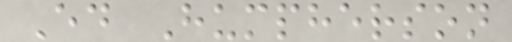Ed Humpherson
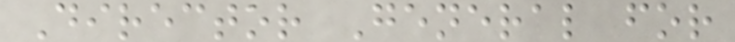Director General for
